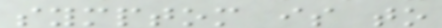symptom is to
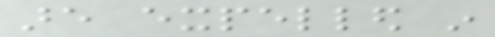are expelled in
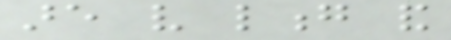are very long and
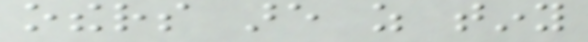others are as tiny
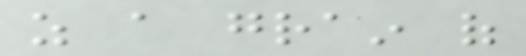as a grain of
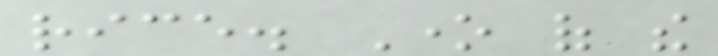rice. One of the
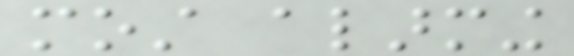most alarming
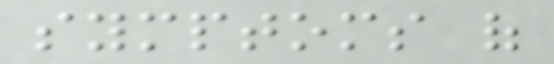symptoms of
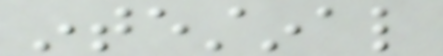intestinal
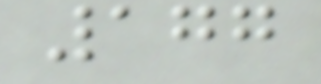177
